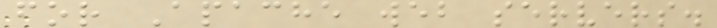for Apache web servers.
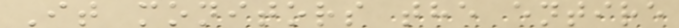It monitors the entire
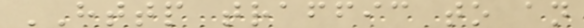HTTP traffic to an
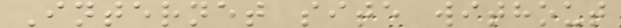Internet site without
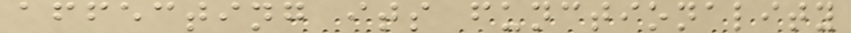affecting its functionality
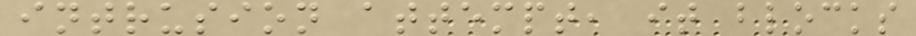intrusion attempt, it blocks
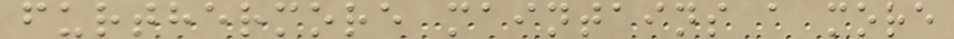furthermore maintains a more
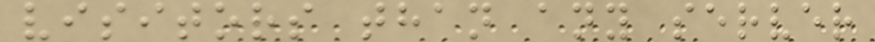visitors than any server
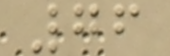76
